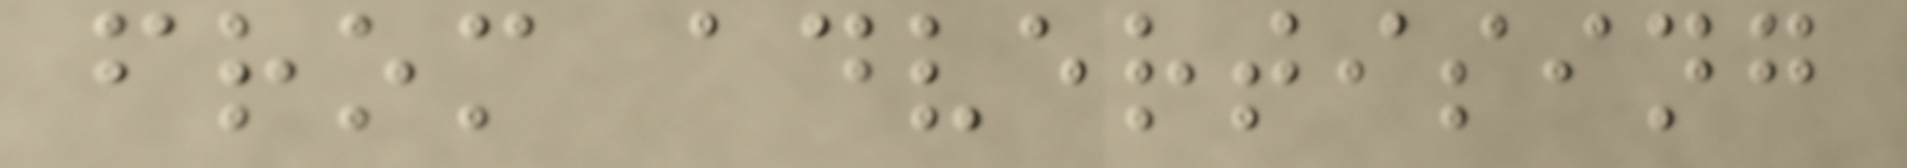from advertising
